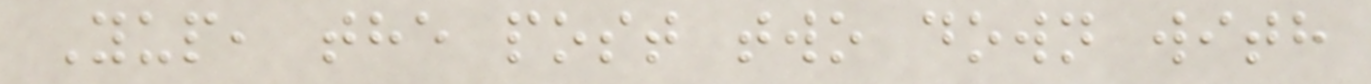Yup, the post two down with
